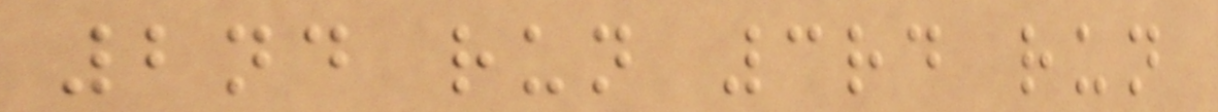2nd run 3rd run
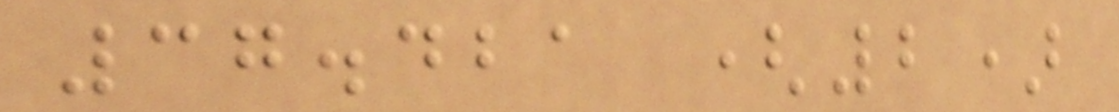37.421 (2)
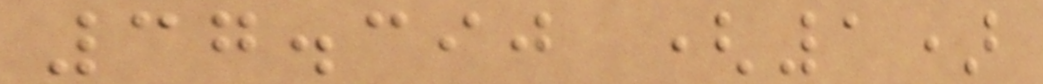37.390 (1)
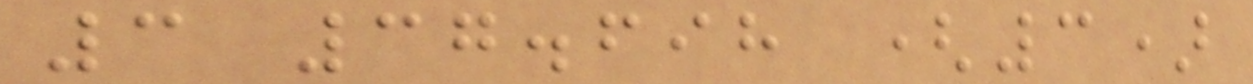3 37.698 (3)
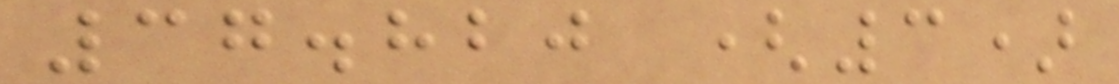37.820 (3)
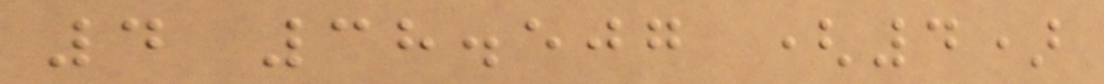4 38.507 (4)
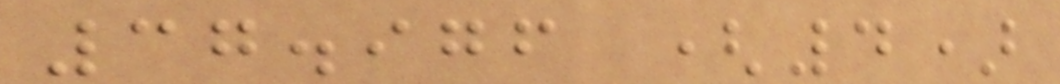37.976 (4)
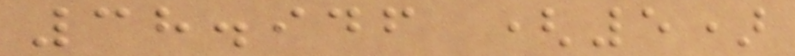38.946 (5)
